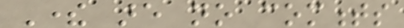There are no comments
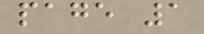page 1
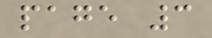page 3
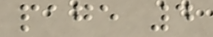page 4
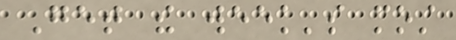Get the week's most
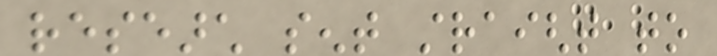research sent straight to
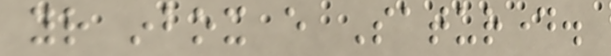your inbox every Saturday.
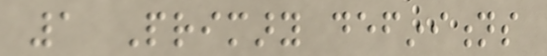1 Primary definitions
